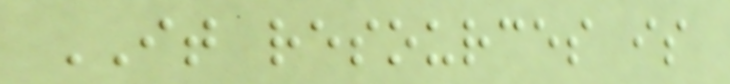IT resources is
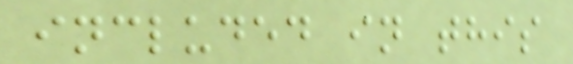included in this
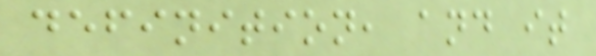definition, and it
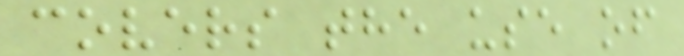covers the use of
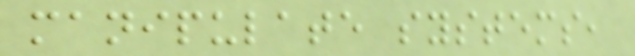manipulate systems,
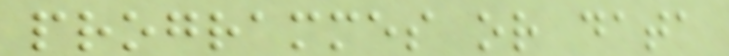programmes or data
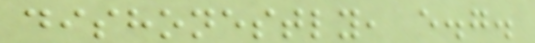dishonestly, e.g.
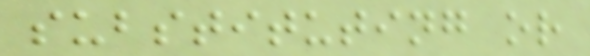substituting or
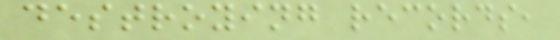destroying records,
